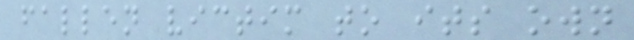fallen victim to its own
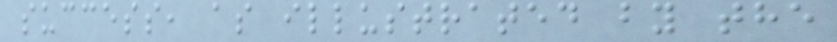success, as illustrated by the
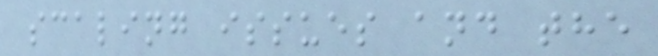scaling issues and the
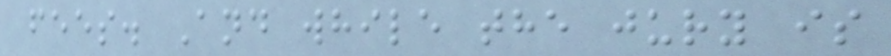fees. And while the jury is
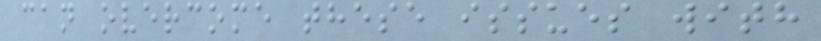can overcome these issues with
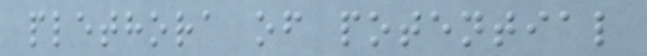plethora of potential
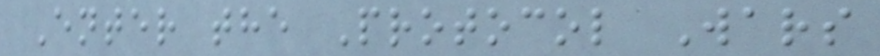Enter the Protocol Wars
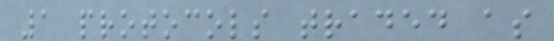1 protocols traded as
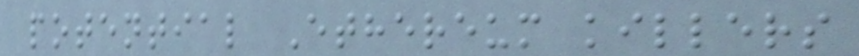potential Ethereum killers
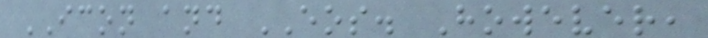ICON and EOS. However,
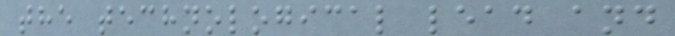the technological lead and
